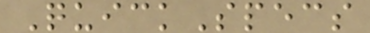QuickSpecs
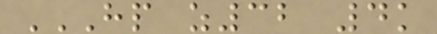HP Z32 4K
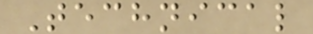Technical
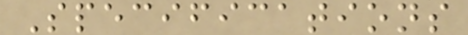Specifications
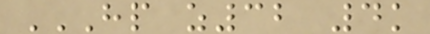HP Z32 4K
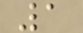1
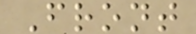Front
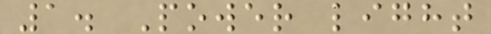1. Power light
